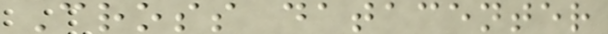Cross datacenter
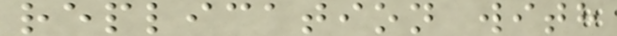replication with
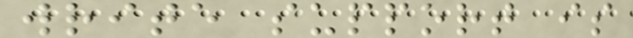write support is
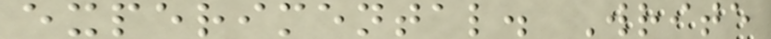experimental. Write
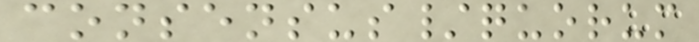consensus/quorum
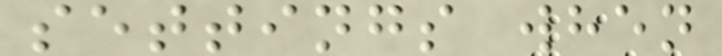settings when
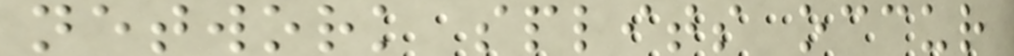network splits occur
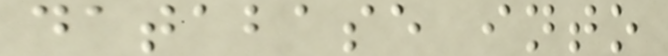database into
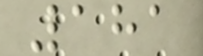181
